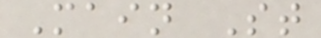Main St
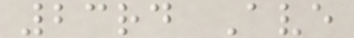23rd Ave
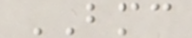BMC
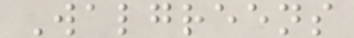Walgreens
